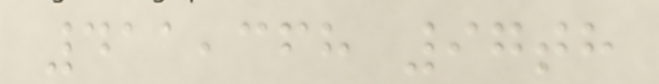411,368 97th
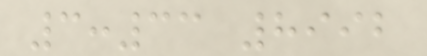3:33 8992
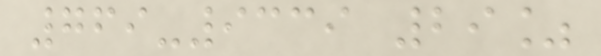769-9339 29%
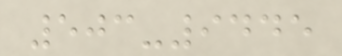503-9445
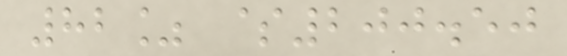82% $200.50
